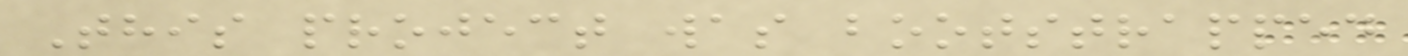This project was bootstrapped
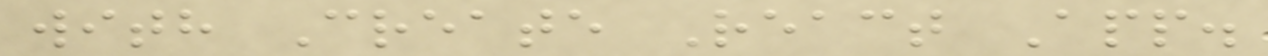with Create React App.
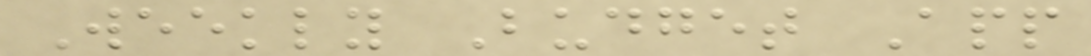Weekly Budget App
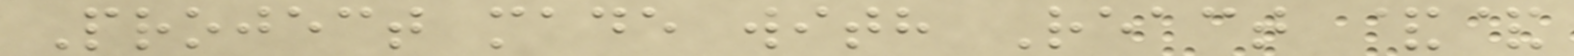Project made with React &&
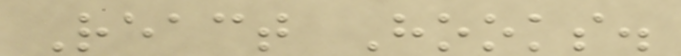React Hooks.
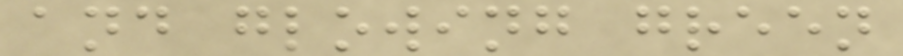and glowing green
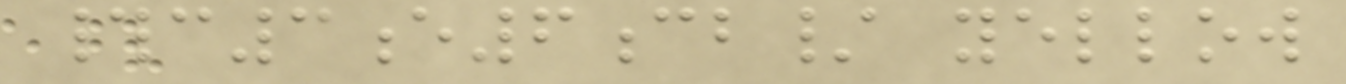#c3e6cb/ yellow
